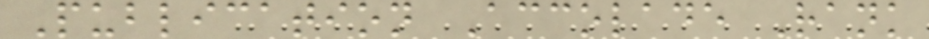Publication Accolade Rank
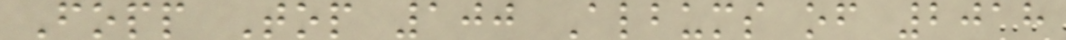Fopp Top 100 Albums of 2018
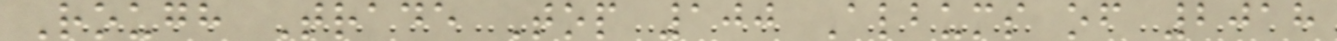Rough Trade Top 100 Albums of 2018
